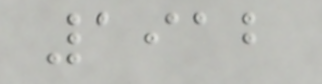1912
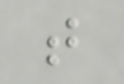t
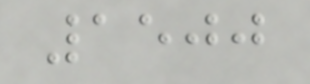1500
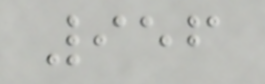956
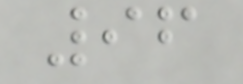96
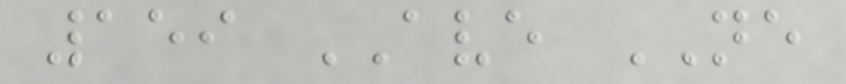159 AVE NE
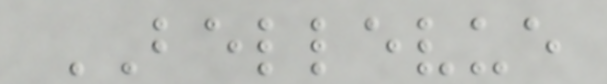BELLEVUE
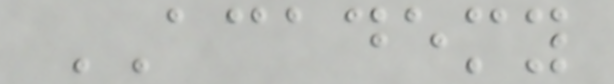ACADEMY
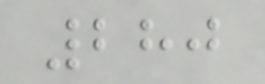280
